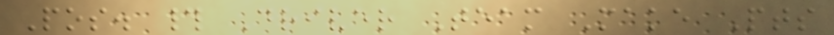Pos. # Driver Team Make Pts
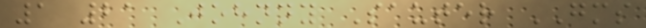1 21 Johnny Sauter GMS
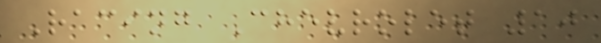Racing Chevrolet 10
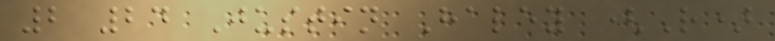2 24 Justin Haley (R)
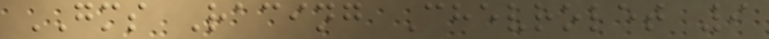GMS Racing Chevrolet 9
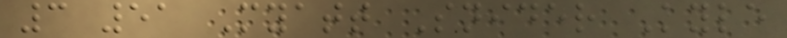3 51 Myatt Snider Kyle
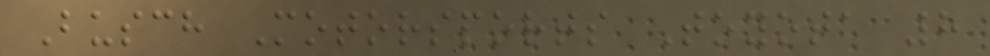Busch Motorsports Toyota 8
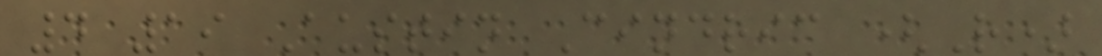4 19 Austin Cindric (R)
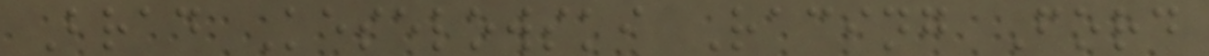Brad Keselowski Racing Ford
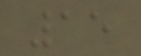15
